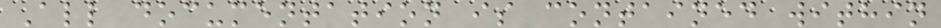All documentation is contained within
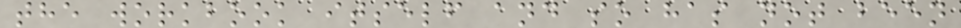the workbook itself and so has not been
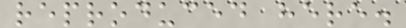reproduced here.
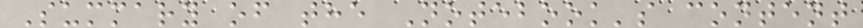Summary of the Notebook's content
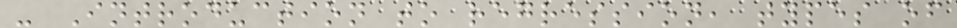- Introduction to regression, types of
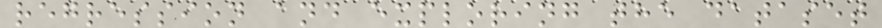regression and exploring the dataset
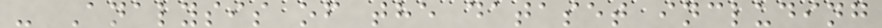- Analysis of the dataset including
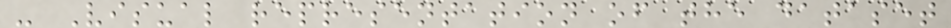- Visual representation of the dataset
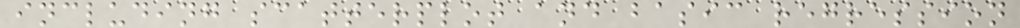including scatterplot and basic regression
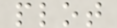plot
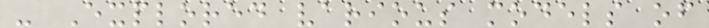- Explored various models of
